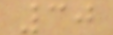30
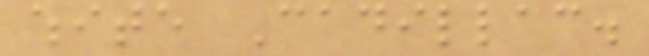white Cadillac.
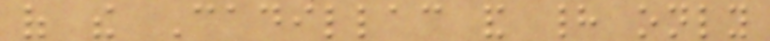of the Cadillac and had only
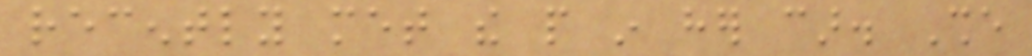recently met the people in her car. She
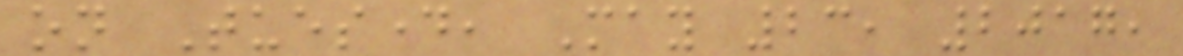on Tuesday, May 23, 2017,
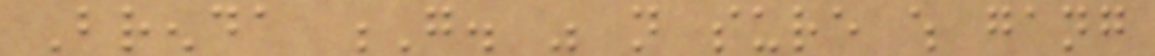Brenda G. was not sure which gang
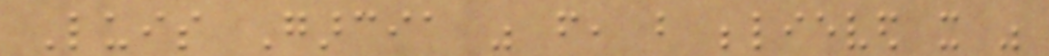Luis Garcia was from, but believed it was
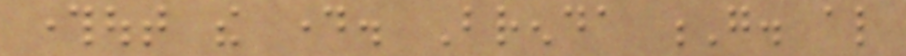throughout the day. Brenda G. also
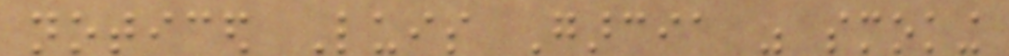noticed Luis Garcia was smoking
